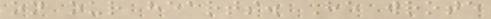on our hearts. He wrote
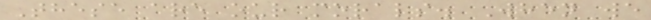These are our morals. When we
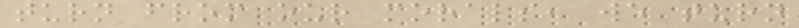turn from our morals, we turn
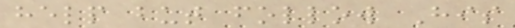help but follow His
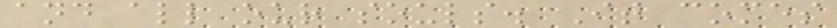and all our souls. It comes
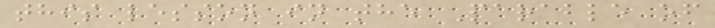this lesson in the Parable of
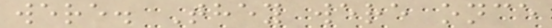were. They were once
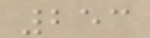253
